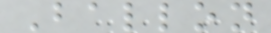Ballon
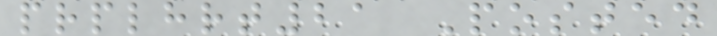prplhrt21 Posted
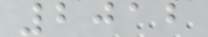2012
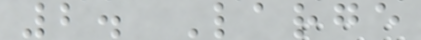2. Large
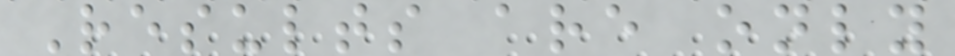Results are only
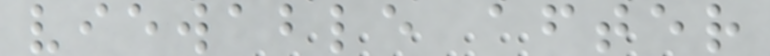viewable after
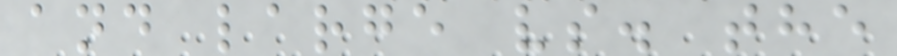and large vs. the
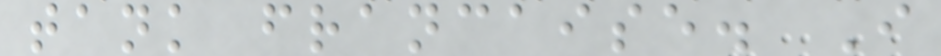tank francaise. I
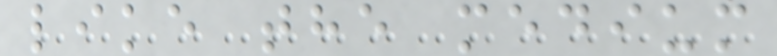like the medium
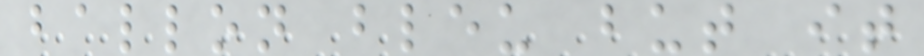ballon bleu but it
